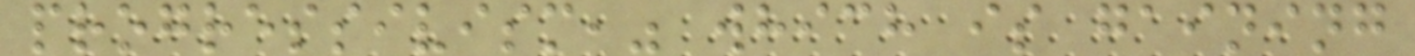progressivism," which is gaining
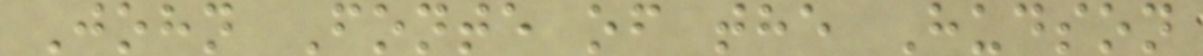John Fonte of the Hudson
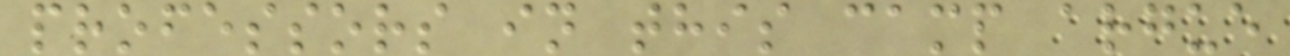professors in this camp argue
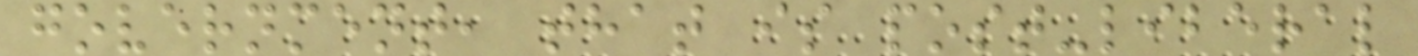government, that is post-liberal
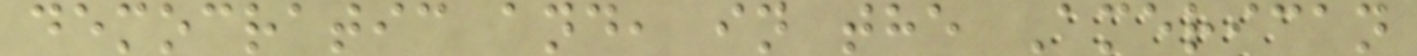democratic and, in the American
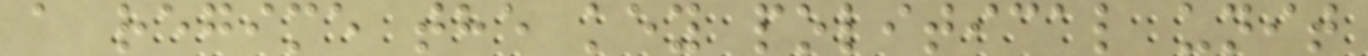a regime the key political unit
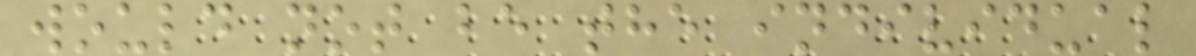would not be the individual
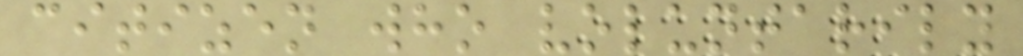citizen who voluntarily
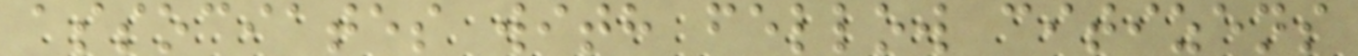associates with fellow citizens
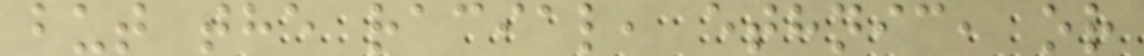but the racial, ethnic, or
